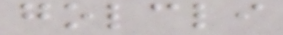golcli
